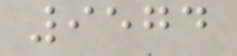9574
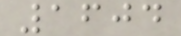1604
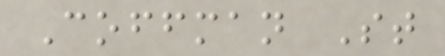Coffman St
